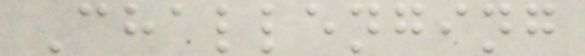Challenging
